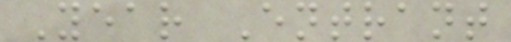Year Entrant
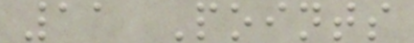11 Points
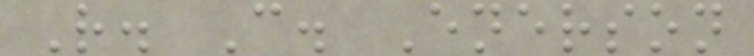R. C. Enerson
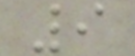9
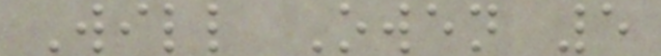Will Owen 5
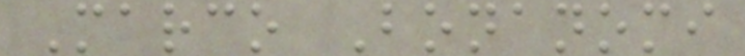Marco Bonanomi
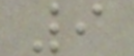9
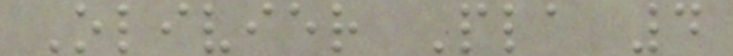Olivier Pla 4
